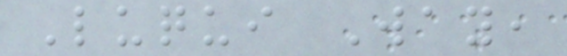Luqui Way,
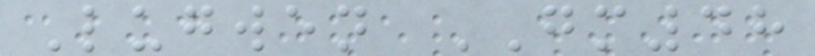Lugwen GM48
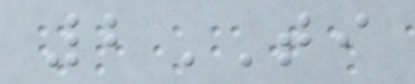2TI
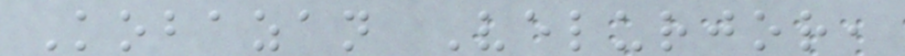Kobazan Velurjor,
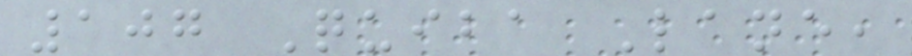107 Quiba Lane,
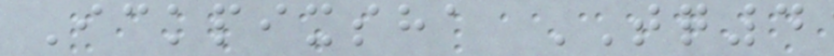Ickpixsha TQ4
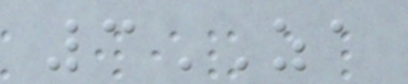3ZA
